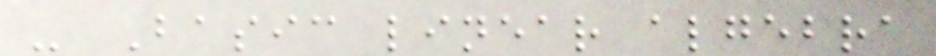- Basic linear algebra
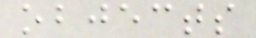objects
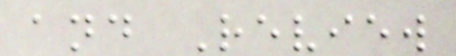and Review
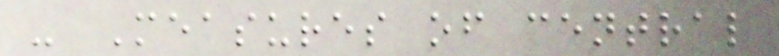- Measures of central
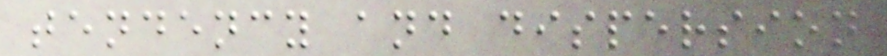tendency and dispersion
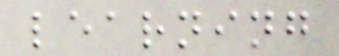learning
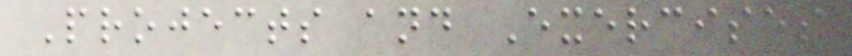Projects and Exercises
